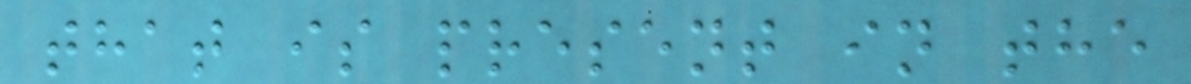that is present in the
